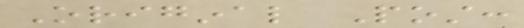Original Post:
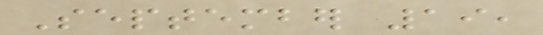September 19,
